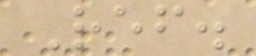Ref.
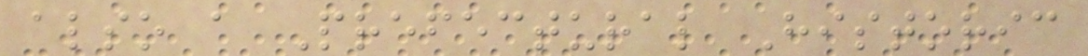also a Prefectural Historic
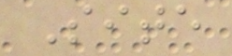Site
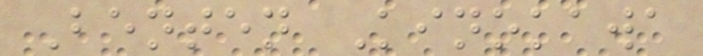Benten Kinokawa
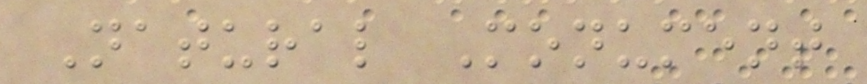Natural Monument
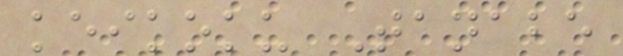keikoku Tanabe
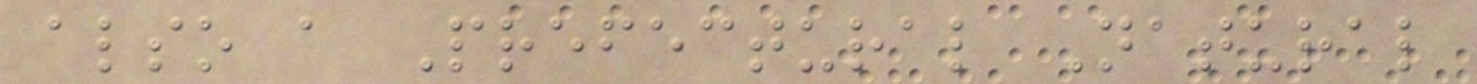also a Prefectural Natural
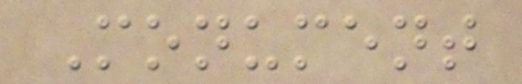Monument
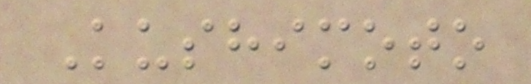Kushimoto
